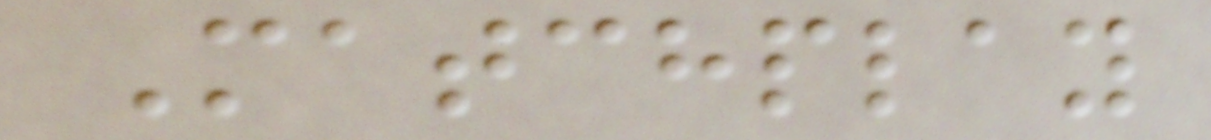Matchplay
